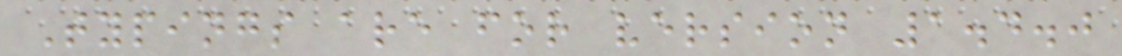Typings are for version 1.4.0
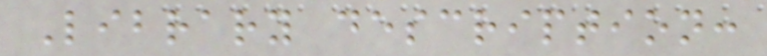Library description:
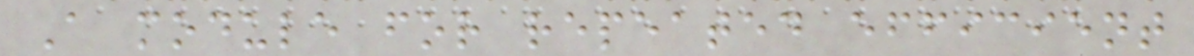A module for repeated efficient
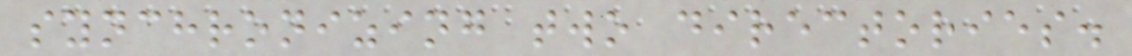synchronizing two directories.
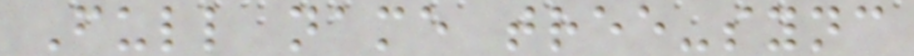Full name tree-sync
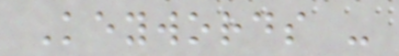Keywords -
